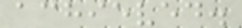achieved.
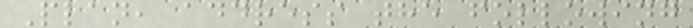Plan, address the following
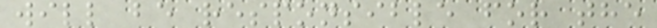will be responsible for the
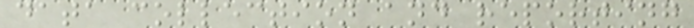data collection and reporting
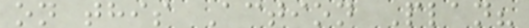on this Action Plan?
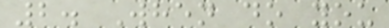2. When do you
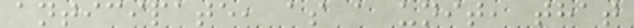anticipate, as a unit, that
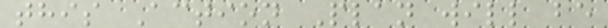this Action Plan will be
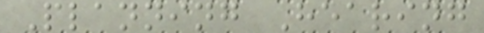Planning Hearing
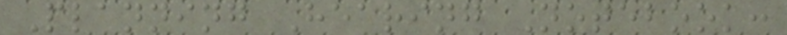Planning Hearing Notebook:
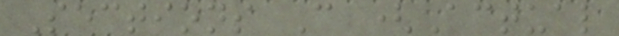Sections C (Actual
